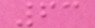63
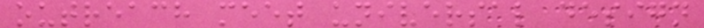outreach meet universal design
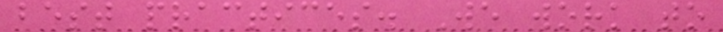best practices. We work to
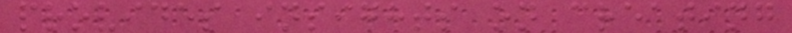provides insights on creating
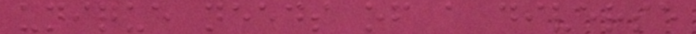unique needs of a diverse
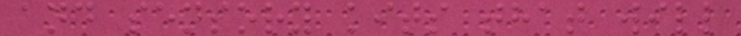and sensory kits that will
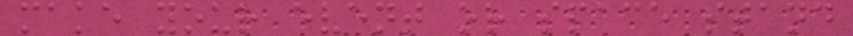make your event or space stand
